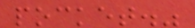pocket."
